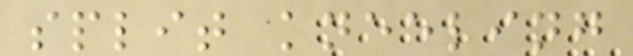split kneeling
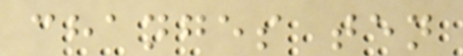changes ten
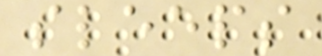sleeps
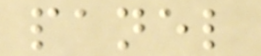panel
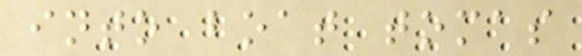into boat tomas
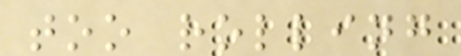too rolling
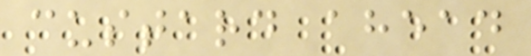custard ahead
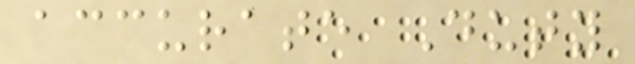accurate Duty
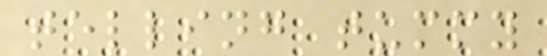telling tummy
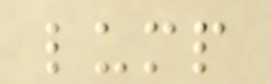lump
